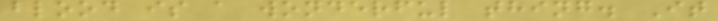blood is a wonderful thing. It
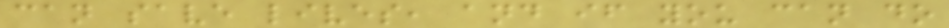can save lives, and if you can do
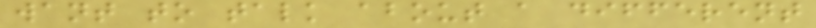want to talk about a different
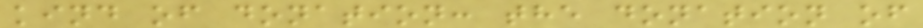kind of donation: the donation of
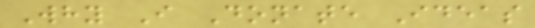Why I Donate Ideas
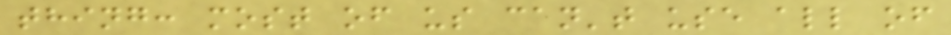thing: most of us can't use all of
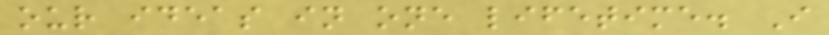our ideas in one lifetime. I
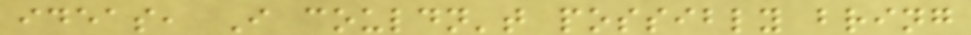ideas, I couldn't possibly bring
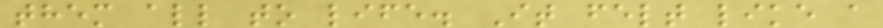them all to life. It felt like a
